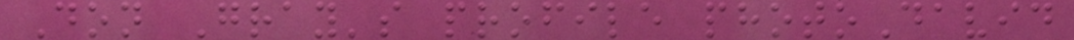Don Gray's profile photoDavid
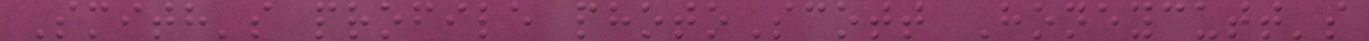Smith's profile photoScott Honeycutt's
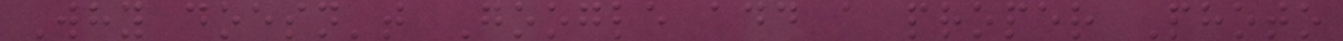Why doesn't Google add a proper Photo
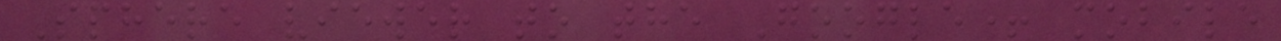Sphere viewer to the Google+ mobile
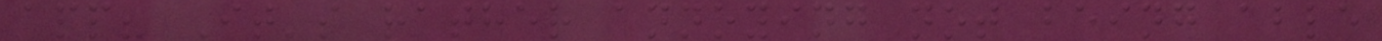app? It's rather annoying not being able
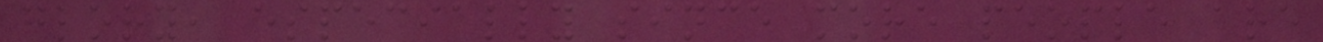glory, especially since more people are
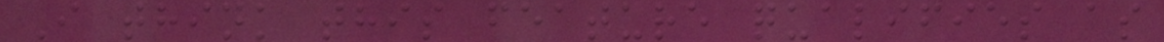I think this feature qualifies as
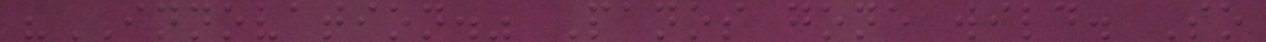"INNOVATION." Panos gone wild. So
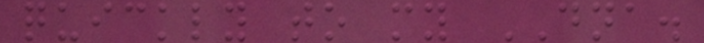quickly to my DNA.
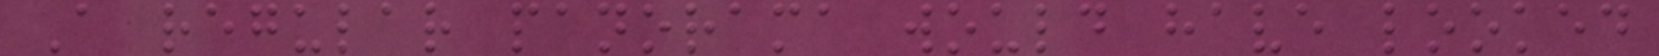A regular panorama would have looked
